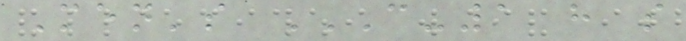Men's C-1 H S
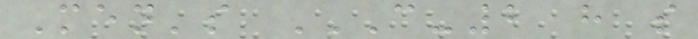Men's C-2 H S
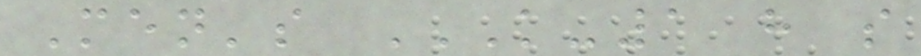Men's K-1 H S
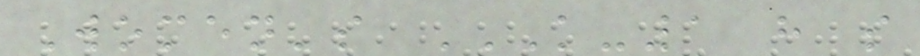Women's K-1 H S
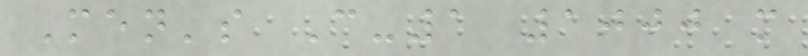Men's C-1 1000 m
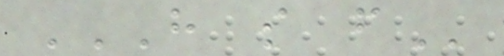H S F
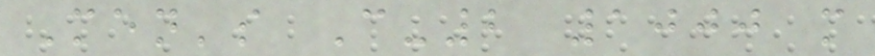Men's C-2 1000 m
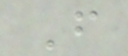F
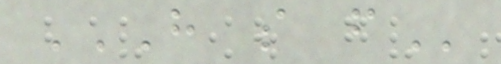H S F
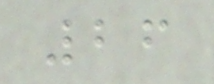26
